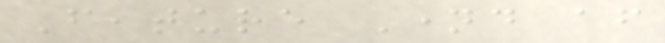Feature Named after
